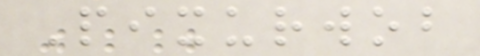Pixurwob
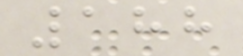188
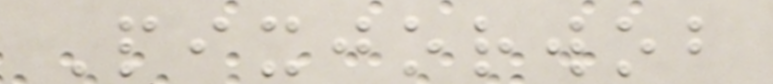Pixjorwob
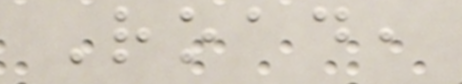Road,
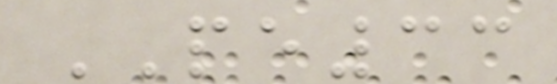PE33
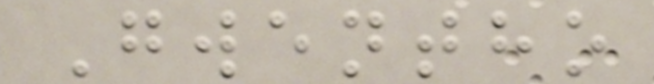Gwentho
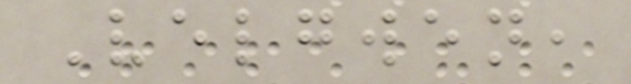Velgwen,
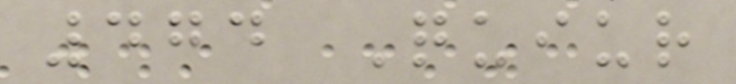474 Quiur
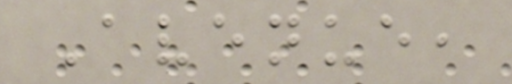Avenue,
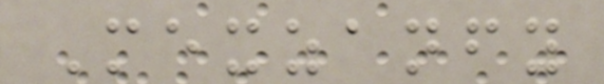Mexzanfy
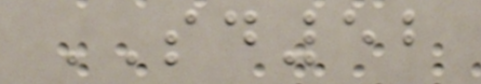SD52
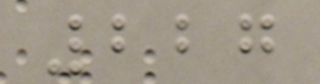227
